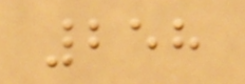258
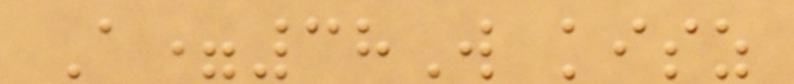A=38W kisz
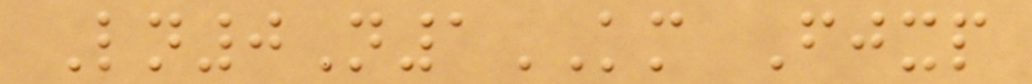Ln0N1KM Fjxp
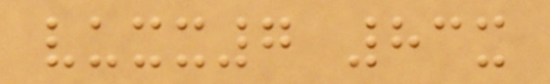vuxx7 83x
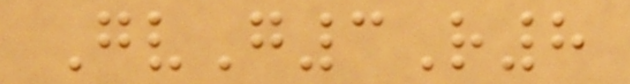GvG3R8
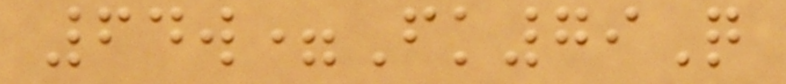64w=Fk79Q
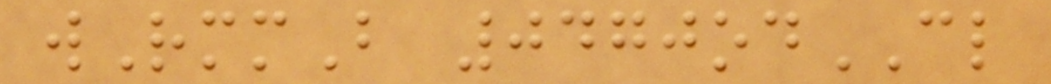wRmmB 0470odCL
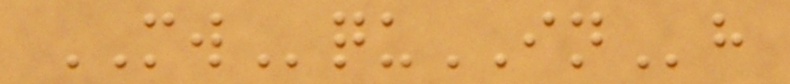MWquINh
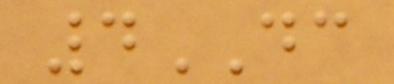4DC
